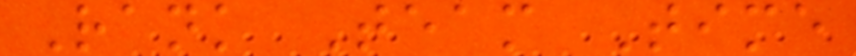Rank Team Time
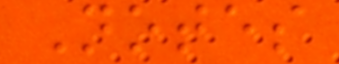Notes
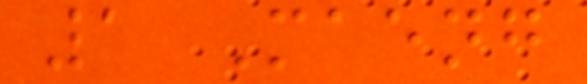1 Maeng
